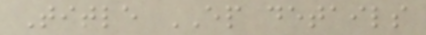Title EP details
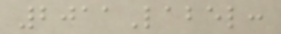2011Label:
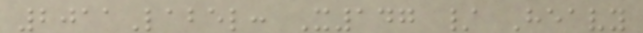2011Label: X147 / Heavy
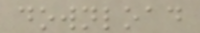download
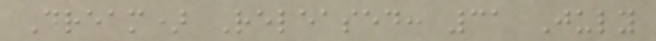Dream) Released: 31 July
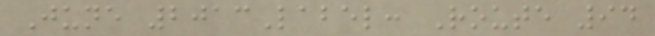June 2013Label: Route 94
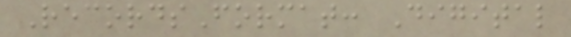RecordsFormat: Digital
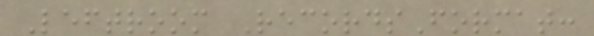Leftroom RecordsFormat:
